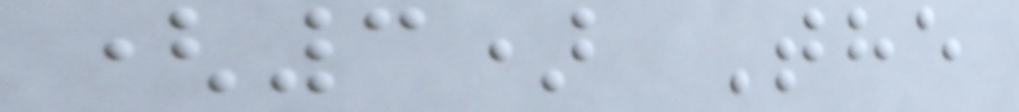(3) The
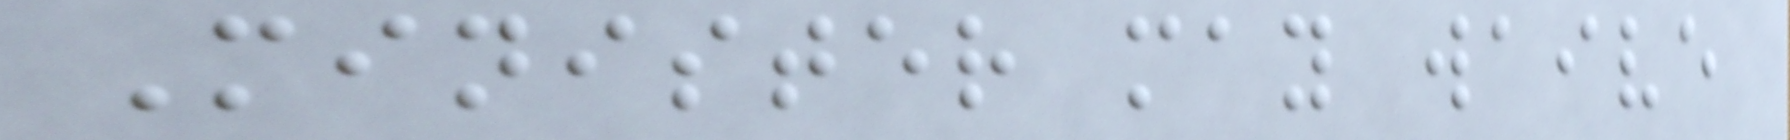Minister may waive
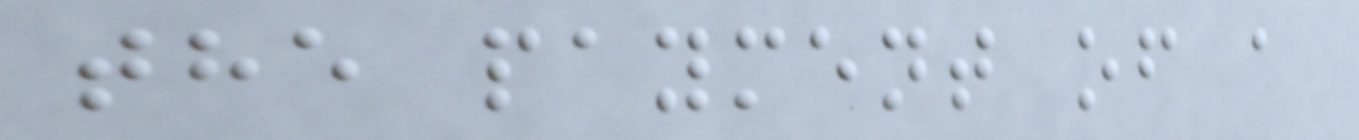the payment of a
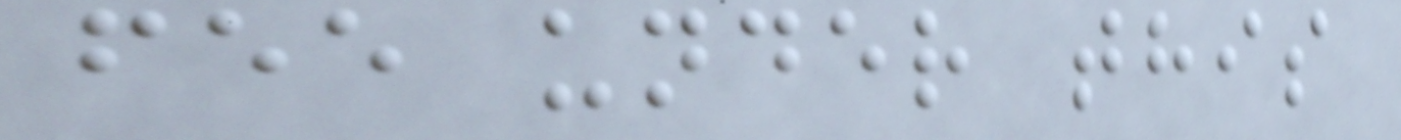fee under this
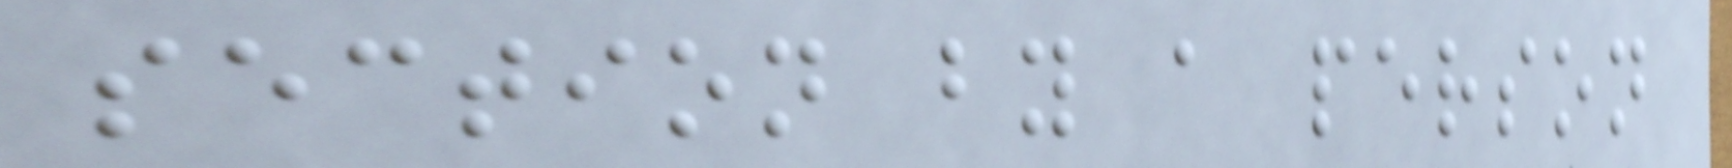section by a person
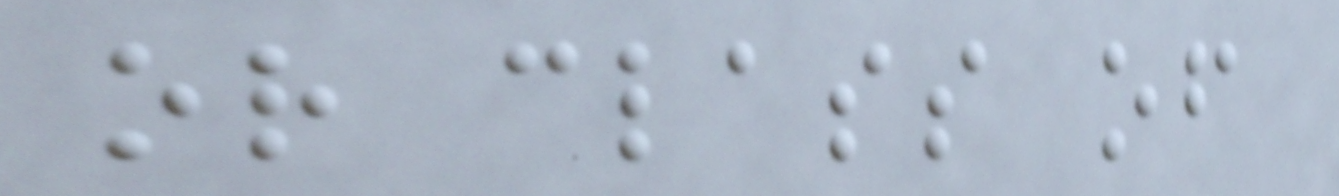or class of
